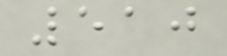510
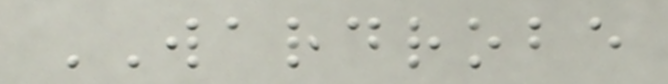WARDROBE
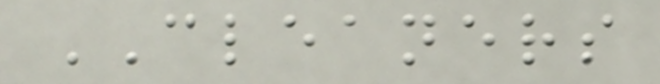CLEANERS
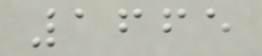1665
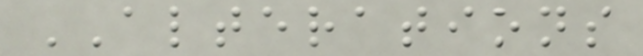ALTERATIONS
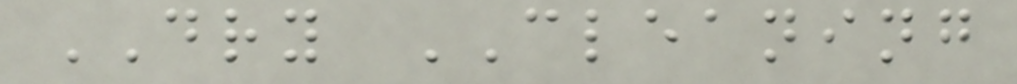DRY CLEANING
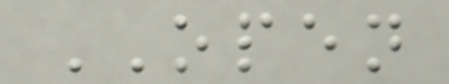OPEN
